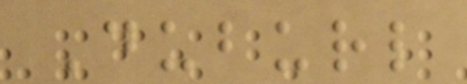Duburl
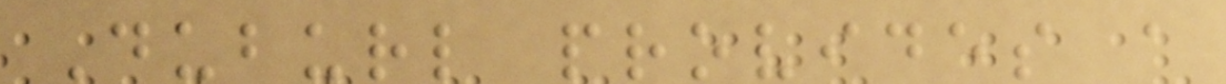Duburl provides a
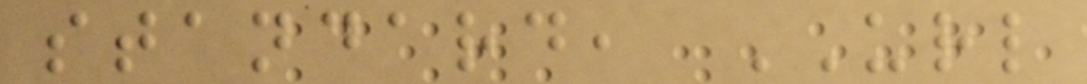standard, URL
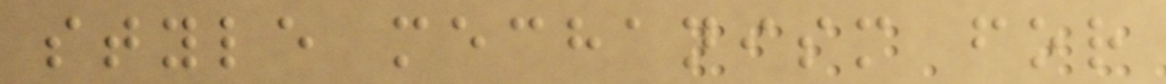style mechanism for
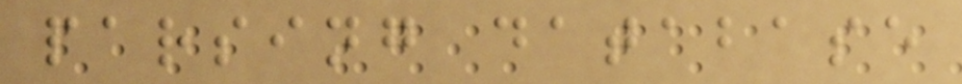parsing database
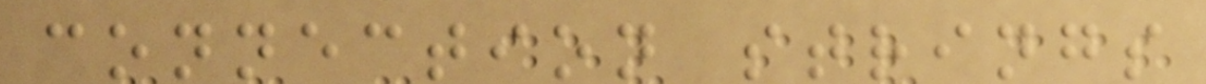connection strings
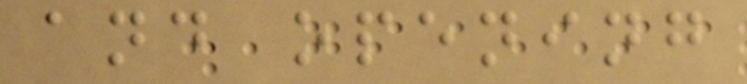and opening
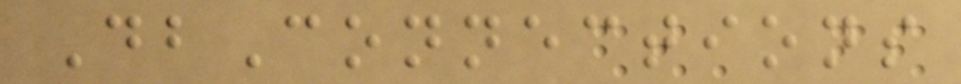DbConnections
